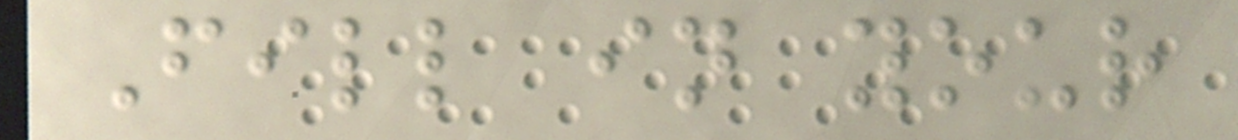Fill in your
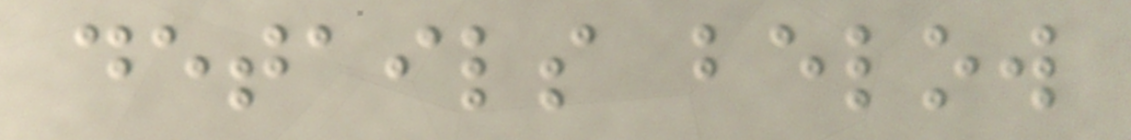details below
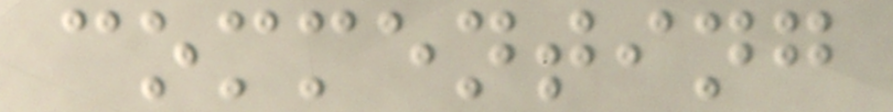commenting
